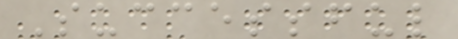Successful
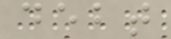debt
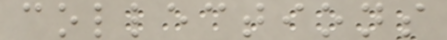collections
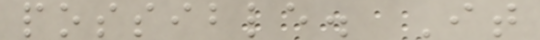possible. It
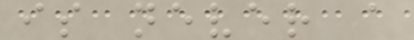is never a
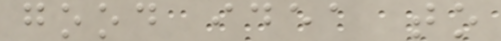good idea to
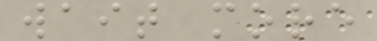wait more
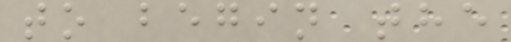to begin the
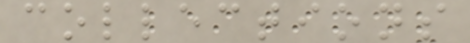collections
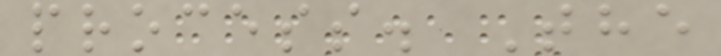process. The
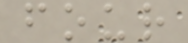four
